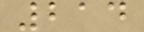214
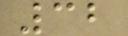32
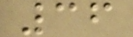36
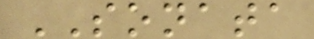SONATA
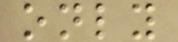only
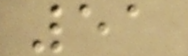51
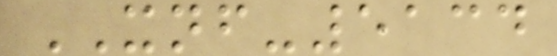XNF-5134
